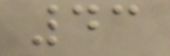43
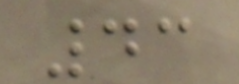43
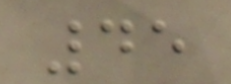45
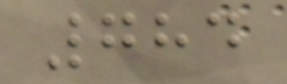784
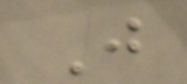J
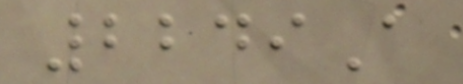2249A
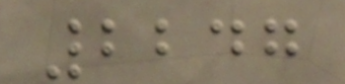2247
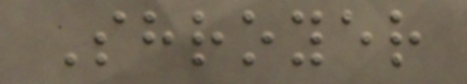Shroyer
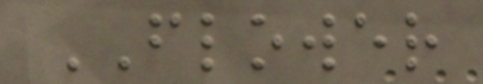FLOWER
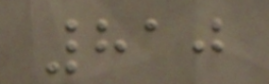810
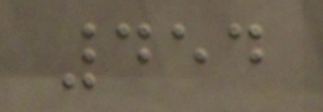454
